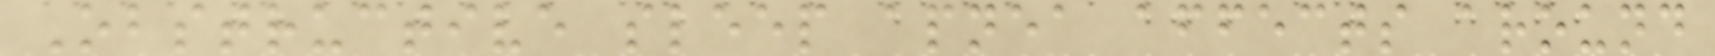Obstructive sleep apnea affects around
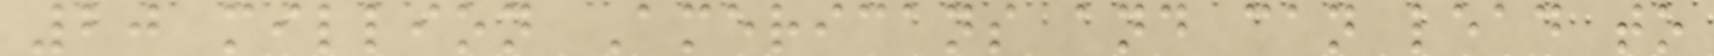20 million Americans and can lead to
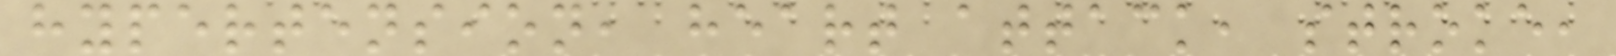hypertension, heart attack, stroke,
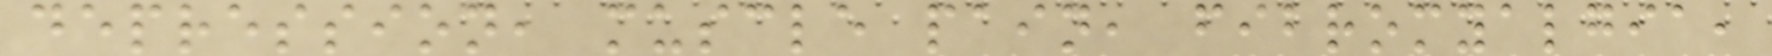depression, muscle pain, fibromyalgia,
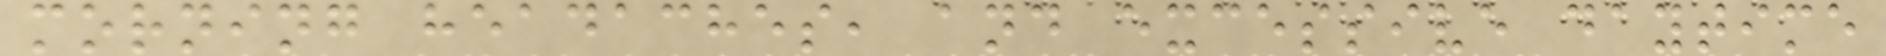morning headaches, and excessive daytime
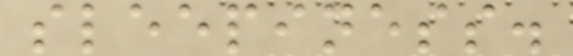sleepiness.
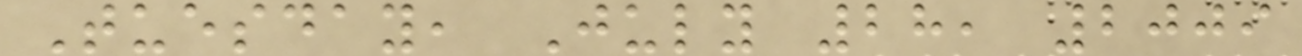Tuesday, July 28, 2009
